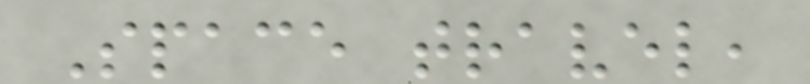Space travel,
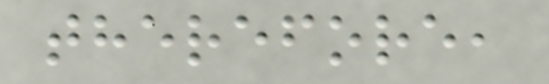therefore,
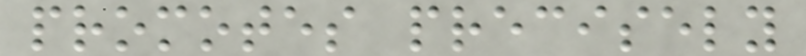promotes precisely
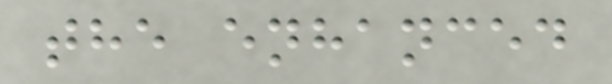the enhanced
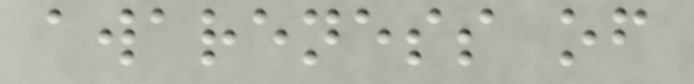awareness of
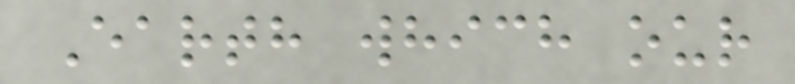Earth which our
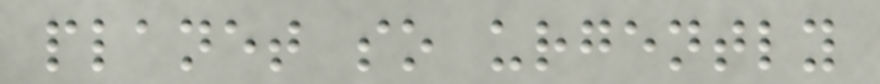planet so urgently
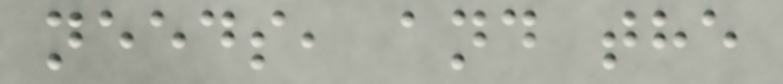needs, and the
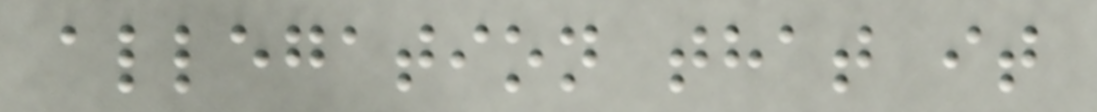allegation that it
